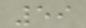59
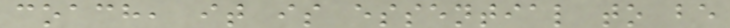coach, it is essential to be
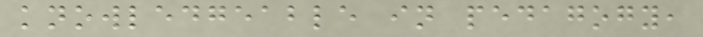knowledgeable in pedagogy,
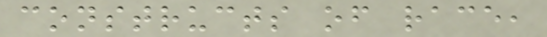constructs of race,
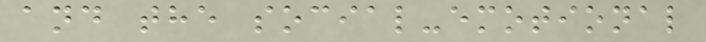and the social-emotional
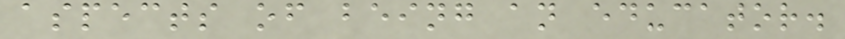aspects of being an educator.
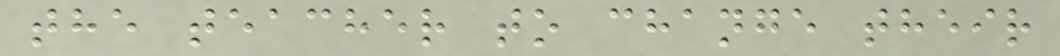the teacher to change their
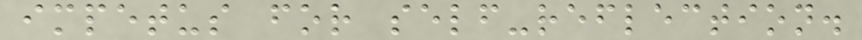impetus for self-reflection.
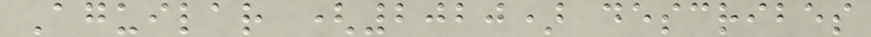Aguilar (2020) describes
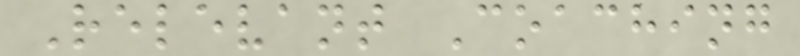Relevant Coaching
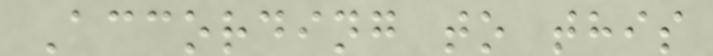According to this
